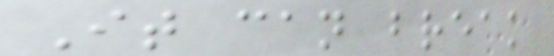It can break
